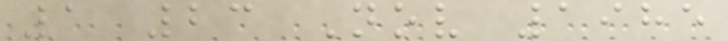1 23 Nov 1985
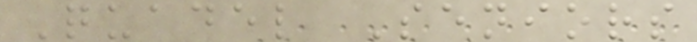Quadel Seniors
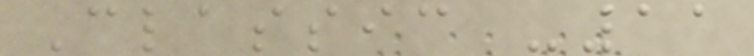Classic -11
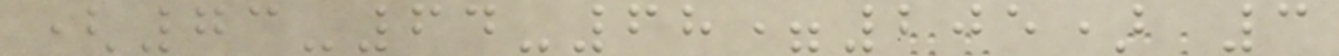(73-64-68=205) 3
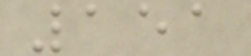151
